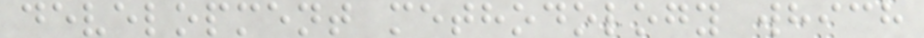development methodology which
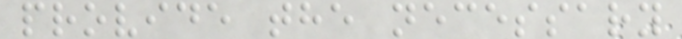provide the necessary
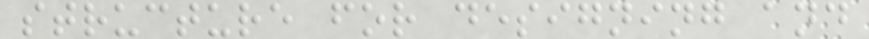structure for designing and
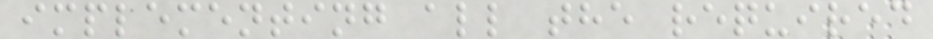implementing all the required
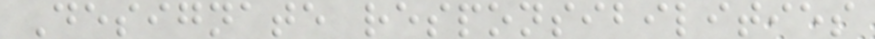Designate responsibilities
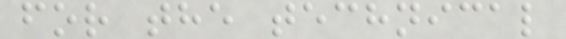for the technical
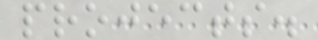projects.
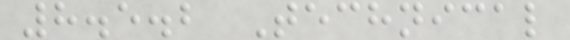8.5.2 Technical
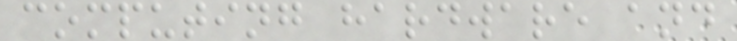computing hardware and
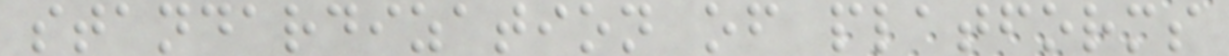standardization of platforms
